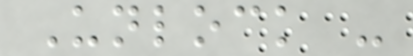Unlock -
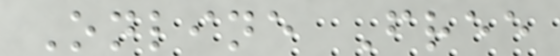Online Free
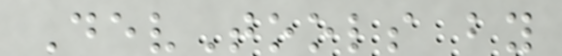DevTools by
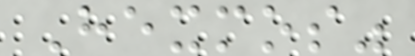Hexmos"
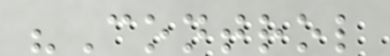"Control
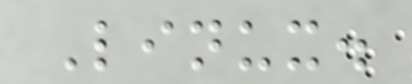Linux.
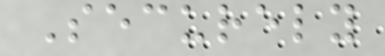Securely
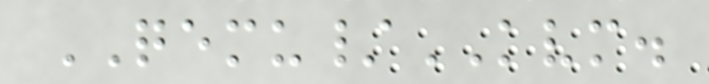QEMU/KVM.
